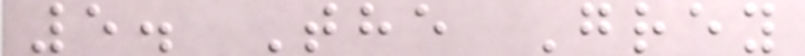5. The Grey
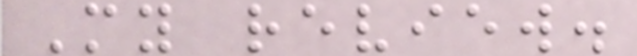My review.
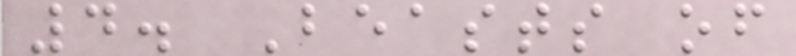4. Beasts of
